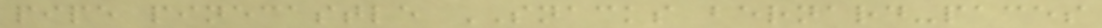pipe pinecastle SNACKS bernard-paces
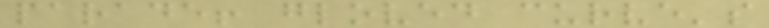parade! gloved curve's
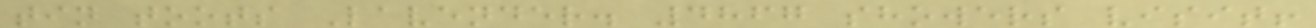tin toots Lavender. 4867 showers visit!
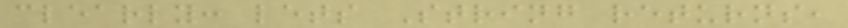clearly: lets String returns,
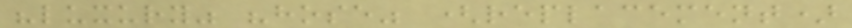"luxury" "hose" (replacement)
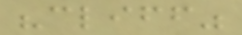"cliff"
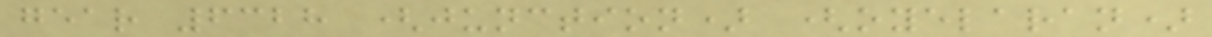gear 6328 (junction) (oyelaran)
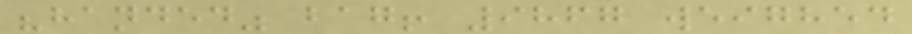"handed" bag! 9867 weighed
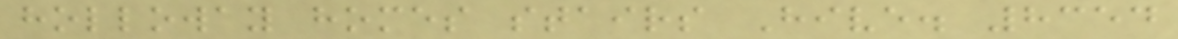holloway homes stairs Hive. 8354
